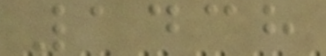1438
